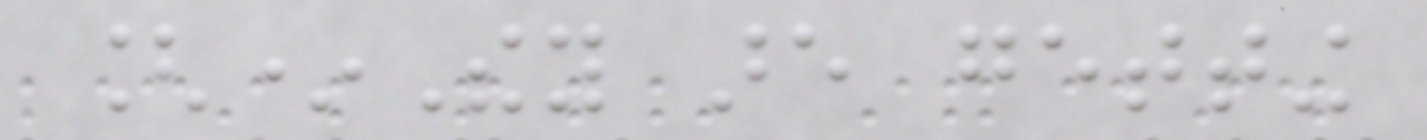[*They are getting
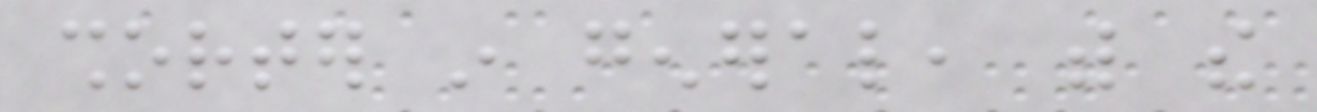shorter in general, with the
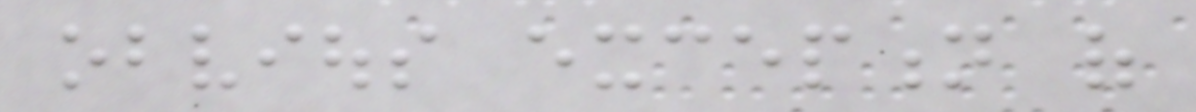obvious exception of
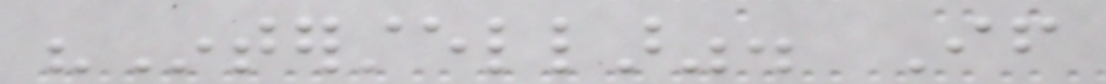"Interstellar". If
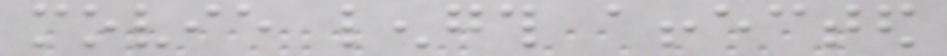movie length affected
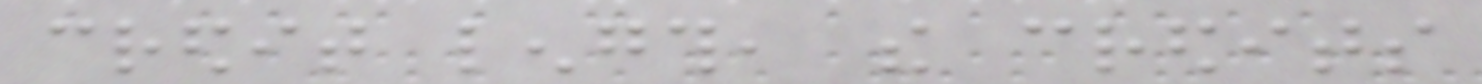credit length, the credits
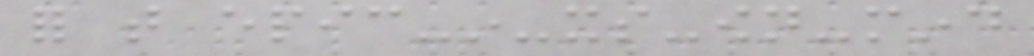for that epic-in-its-own-mind
